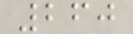260
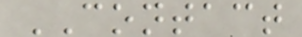CONTACT
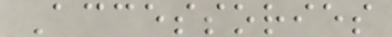Accessories
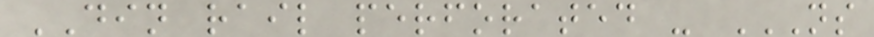DIN rail perforated - NS
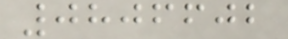0806602
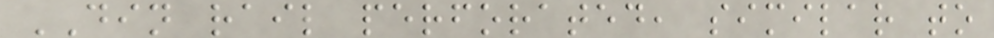DIN rail perforated, similar to
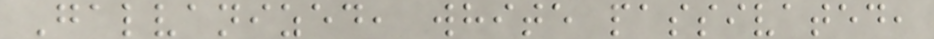Galvanized, white passivated,
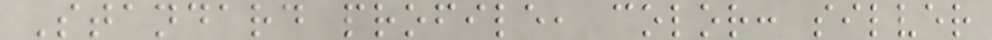Standard profile, color: silver
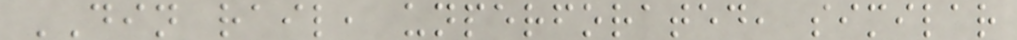DIN rail, unperforated, similar
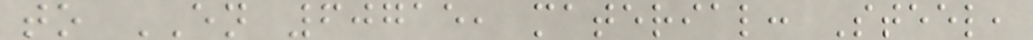to EN 60715, material: Steel,
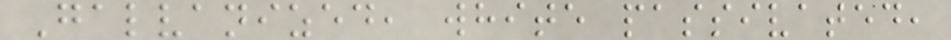Galvanized, white passivated,
